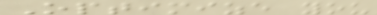Optimize you
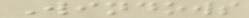Windows
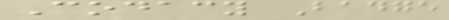Codacy Badge
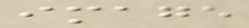image
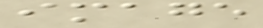image
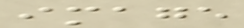image
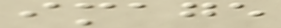image
